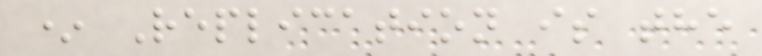* Replication is the
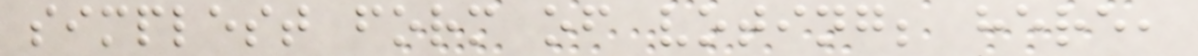simplest form of voting; here,
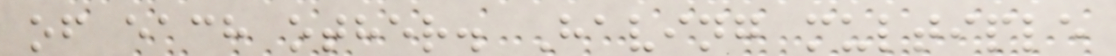of each other. Having multiple
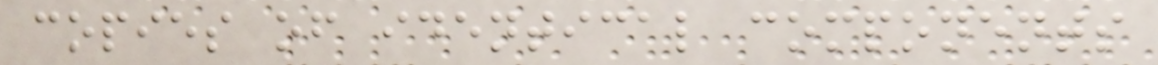copies of identical components
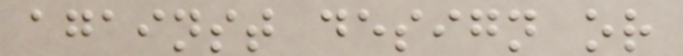against design or
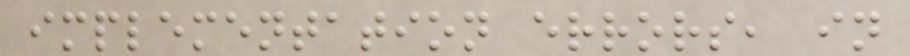implementation errors, in
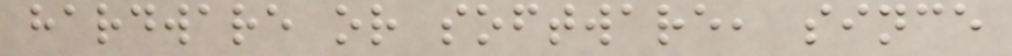hardware or software, since
